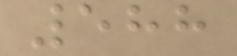588
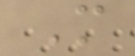M
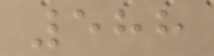588
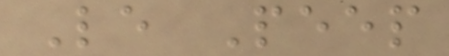Le Peep
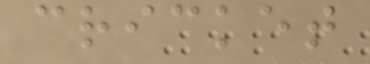cricket
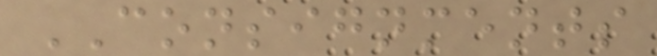CONSIGNMENTS
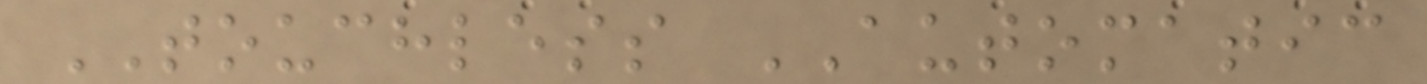TOUCHLESS AUTOMATIC
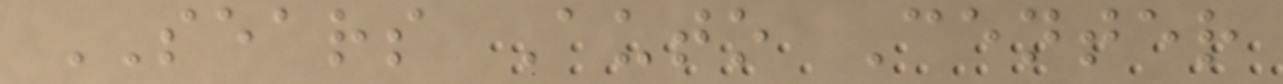SEARS Auto Center
